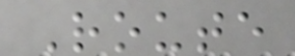Route
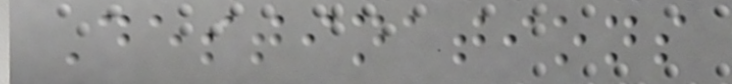Destinations
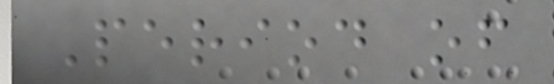Period of
